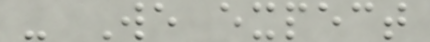- We expect
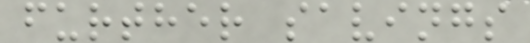further savings
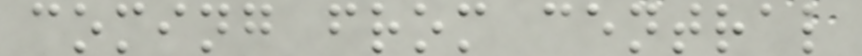coming from central
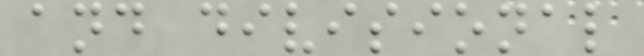and divisional
